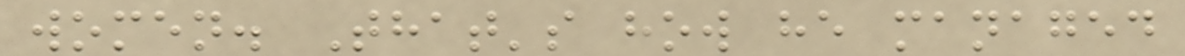women. That's how he managed
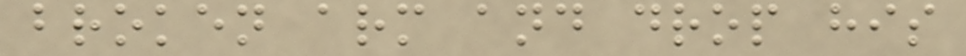broken arm and drop his
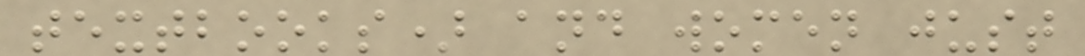textbooks) and women just
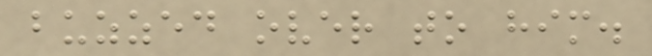buzzed over to him.
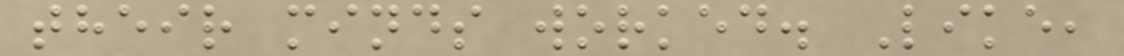their minds worked. Like,
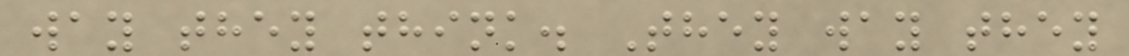way they think. They way they
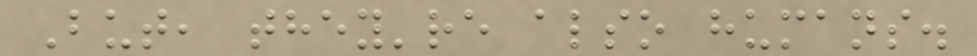But, they're also humans.
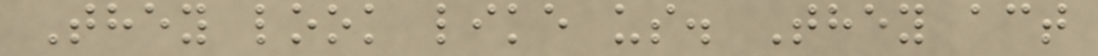They look like us. They act
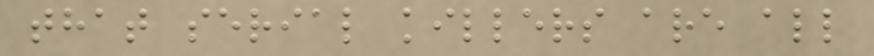that serial killers are all
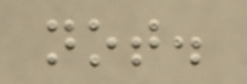not.
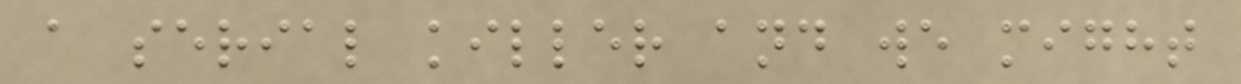a serial killer and we might
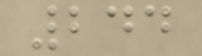244
